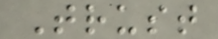Trust
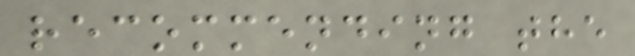recommending the
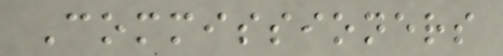Commissioners
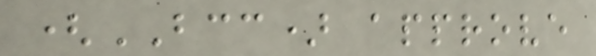(BCC) approve
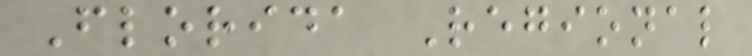Florida Regional
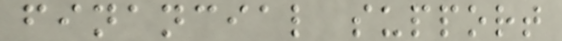financial support
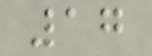17
